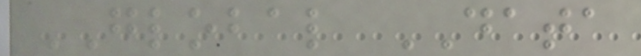GLOBAL DATA
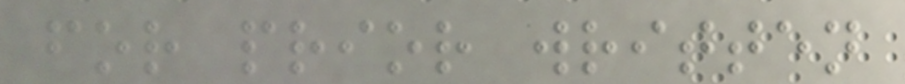for prior written
